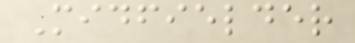Midfielder
